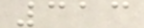313
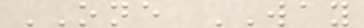ONE WAY
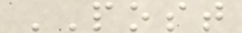POST
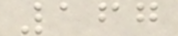167
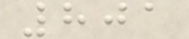801
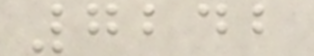7242
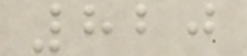820
